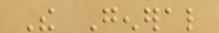The General
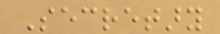Secretary
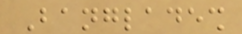Bangladesh
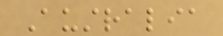Australia
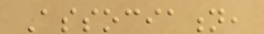Association,
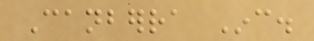Canberra Inc.
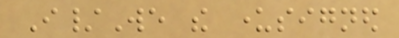I/We the undersigned
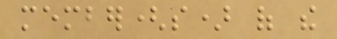member(s) of the
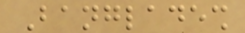Bangladesh
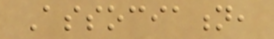Association,
